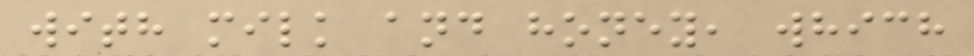with milk and honey, which
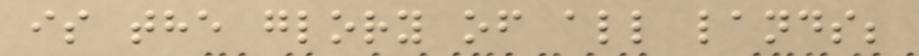is the glory of all lands;
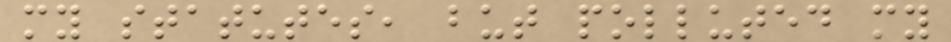my statutes, but polluted my
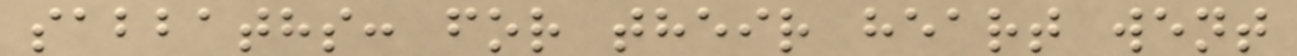sabbaths: for their heart went
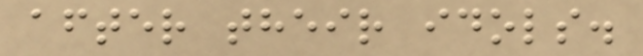after their idols.
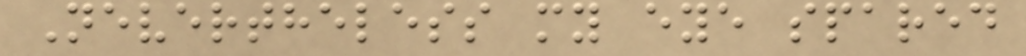Nevertheless my eye spared
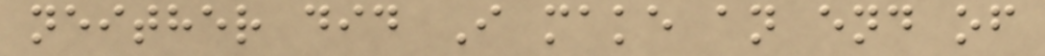neither did I make an end of
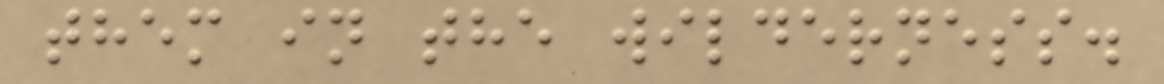them in the wilderness.
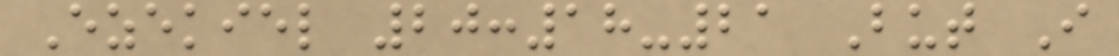Ezekiel 20:18-21 But I
